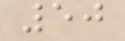50
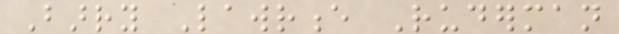Barry Lawrence Ruderman
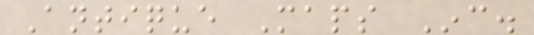Antique Maps Inc.
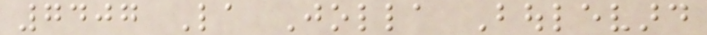7407 La Jolla Boulevard
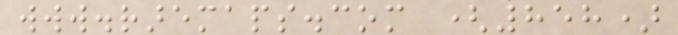www.raremaps.com (858)
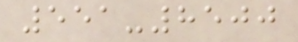551-8500
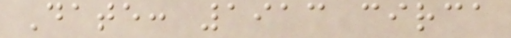Date: 1913 circa
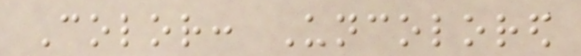Color: Uncolored
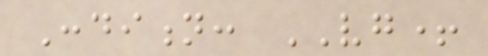Condition: VG+
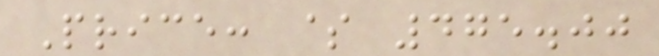Price: $ 475.00
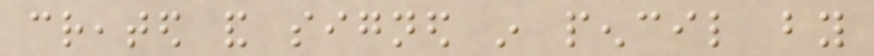created and signed in pencil by
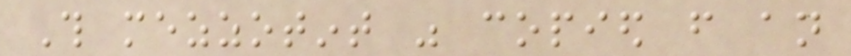This mezzotint was copied from an
